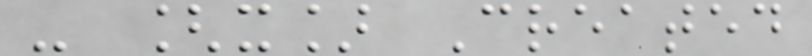- [x] Created
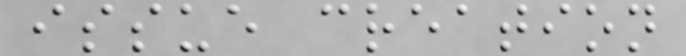issue creation
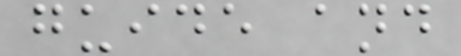guide and
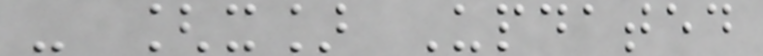- [x] Updated
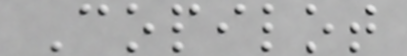Copilot
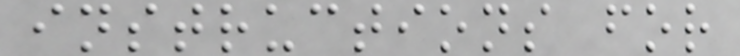instructions for
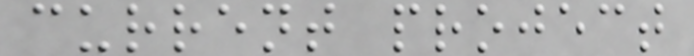current project
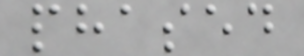phased
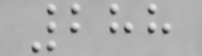288
